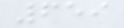659
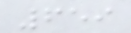659
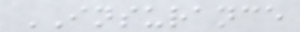INSURANCE
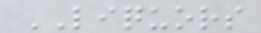LIQUORS
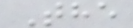The
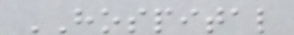HOSPITAL
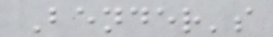Bender's
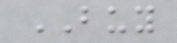BUY
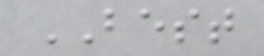BEST
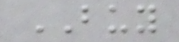BUY
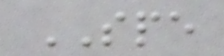SPE
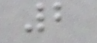2
